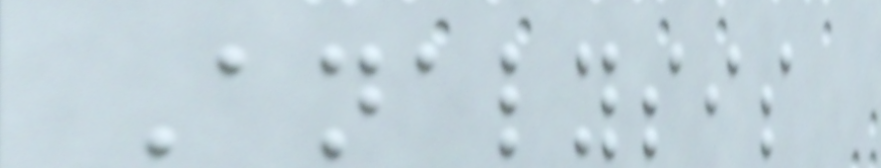Analysis
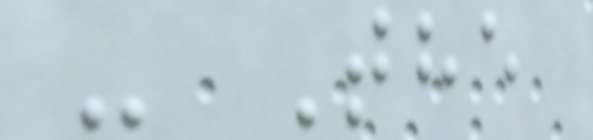- The
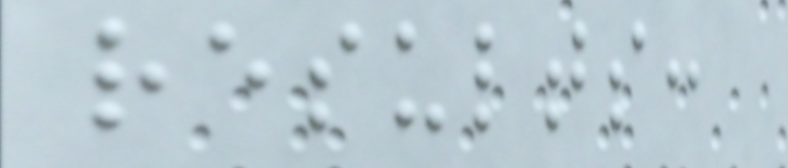results:
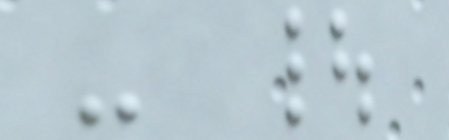- |
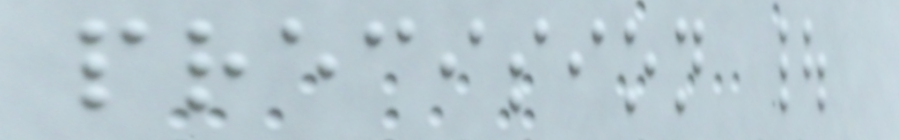precision |
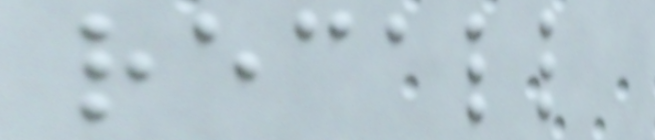recall
